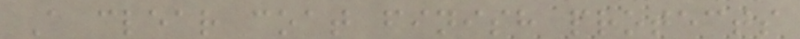A clear coat finish protects
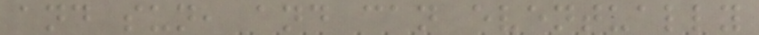and sun, and can eventually
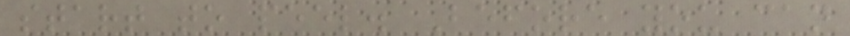start to peel. Before you can
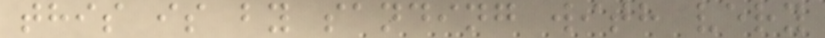this is by sanding with very
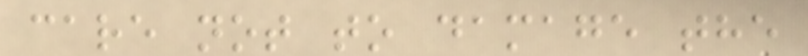care not to damage the
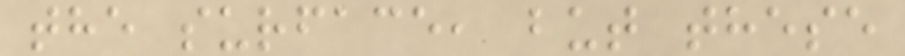the surface, but these
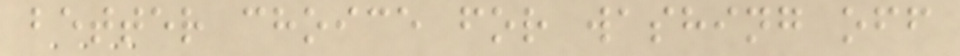better choice for washing off
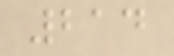214
